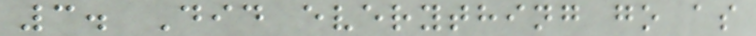3. Did everything go as
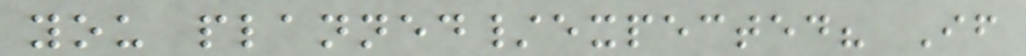you planned/expected? If
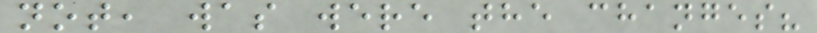not, was were the changes?
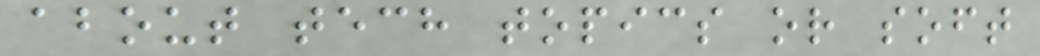about tech topics or soft
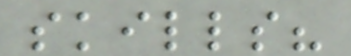skills?
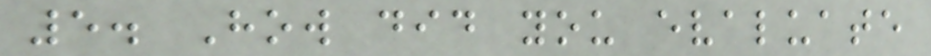5. How did you evaluate
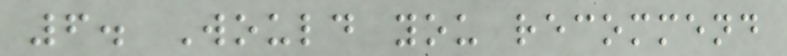6. Would you recommend
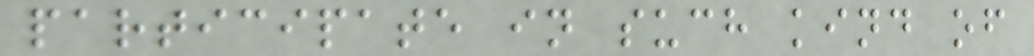participate in such kind of
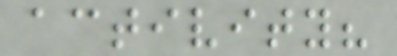activity?
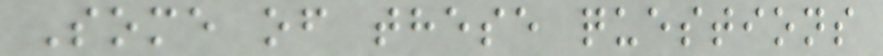Some of these questions
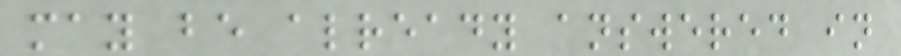may be already answered in
